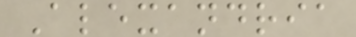Alexandria
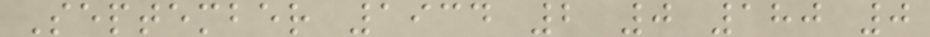September 1934 2 0 180 0
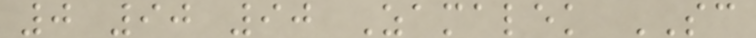0 90 90 Zamalek SC
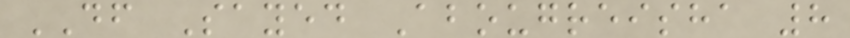DF Sayed Abougreisha 8
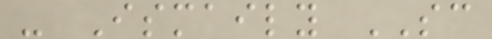- Ismaily SC
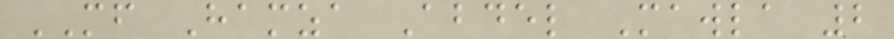MF Hamza Abdel Mawla 2
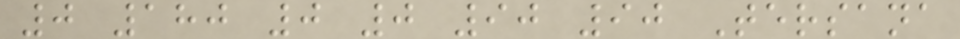0 180 0 0 90 90 Tersana
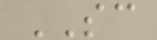SC
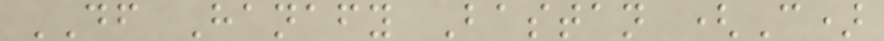DF Hanafy Bastan (C)
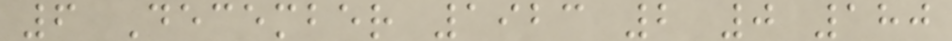6 December 1923 2 0 180
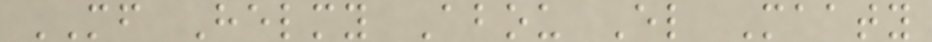MF Helmy Abou El Maaty
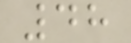48
